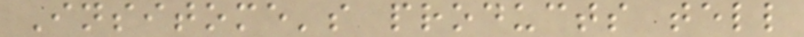Insitome's products tell
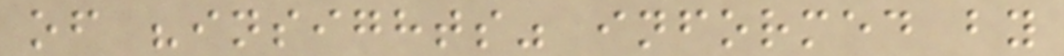of "insights" informed by
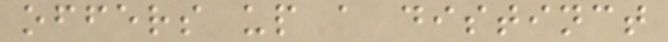offers up a distinct
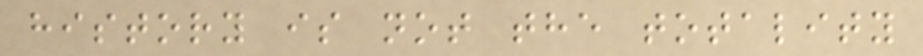history is not the totality
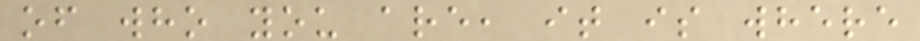of who you are, it is where
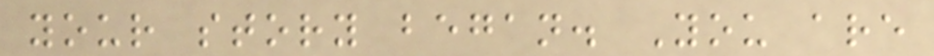your story began. You are
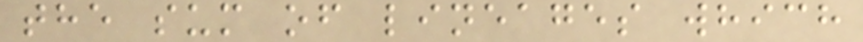the sum of lineages which
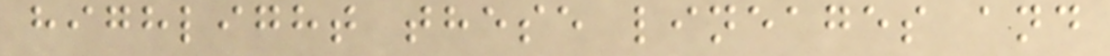highlight these lineages and
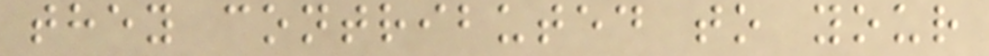they contributed to your
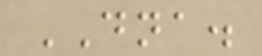DNA.
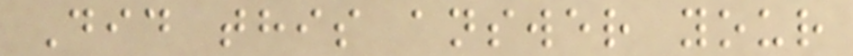Did this answer your
